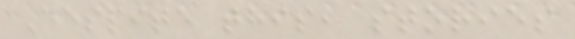Despite this, stories
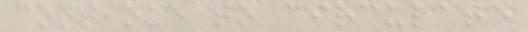continue to circulate
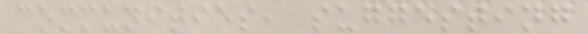communities, suggesting
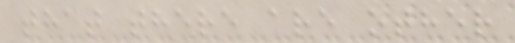that there are other
